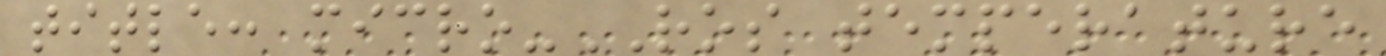title: micro-ROS temperature
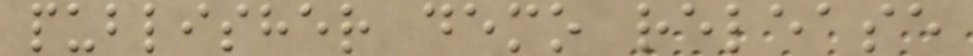publisher demo release
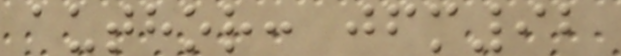author: jfm92
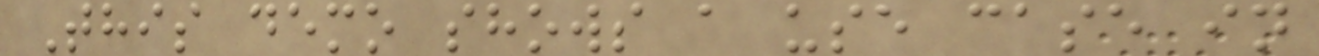This demo shows a use case in
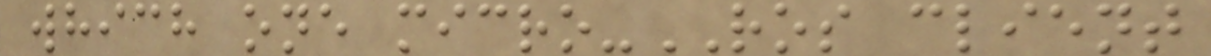which one micro-ROS client
